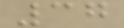37
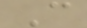C
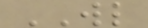WL
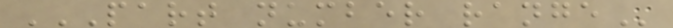PART NUMBER RANGE
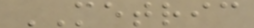METRIC
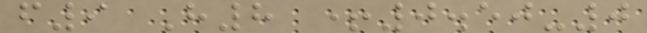f9 H8 +0.50-0
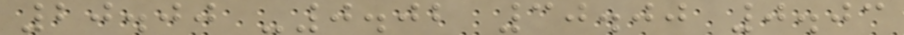20.00 -0.02 30.00 0.03
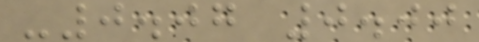-0.07 0.00
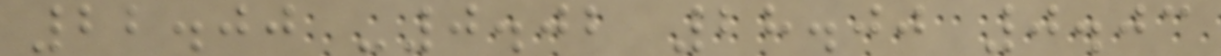22.00 -0.02 28.00 0.03
